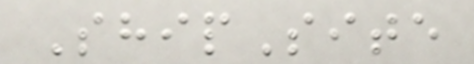ShipSite
